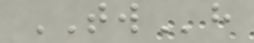TWh
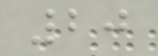20
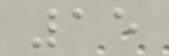15
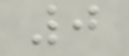0
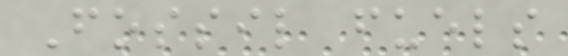Fossil fuels
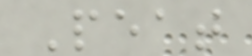Peat
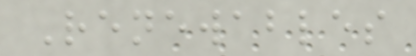Renewables
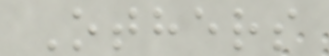Others
